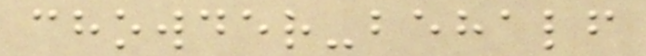chowder-behalf
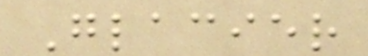Glacier
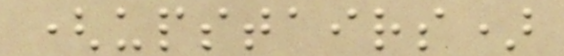(upstairs)
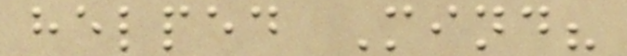helped Mind?
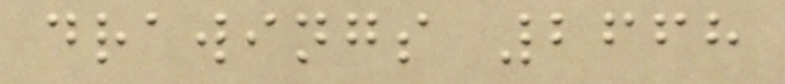drawings 2668
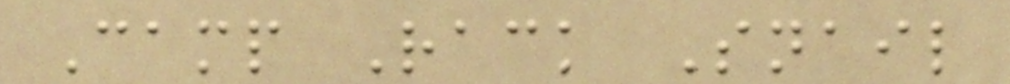Camp Rack Snail
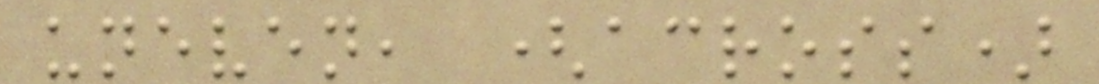uneven, (across)
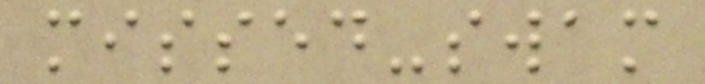missed-swam
